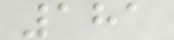181
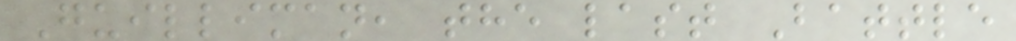Guilliman, the last Battle
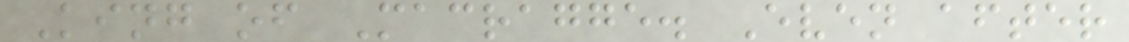King of Macragge. Even after
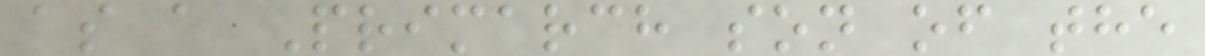as a Primarch son of the
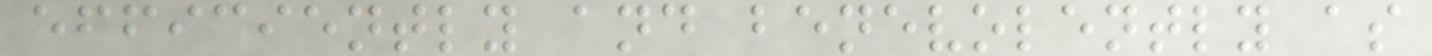efficiently and benevolently as
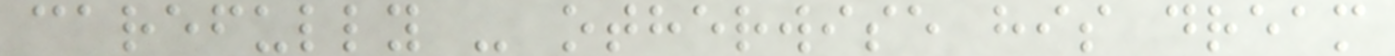carefully - otherwise his dream
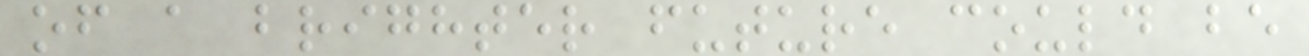of a brighter future could be
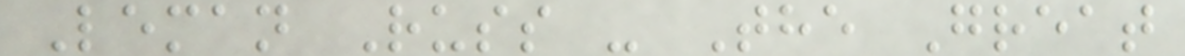Leman Russ - The Great
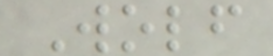Wolf
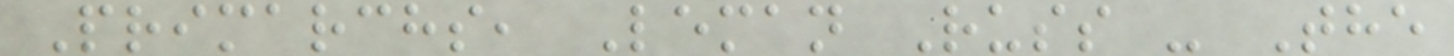Primarchs, Leman Russ - The
